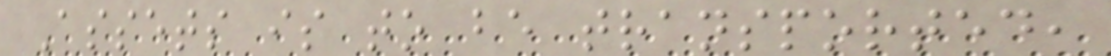Assets is to be transported,
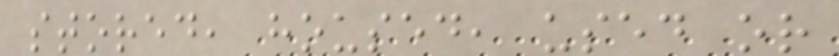stored, housed, used or
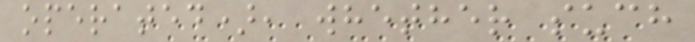operated), whether such
